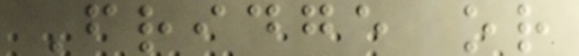Fridge or
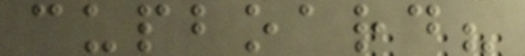cupboard?
